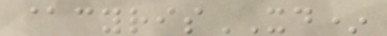@cyrisXD*
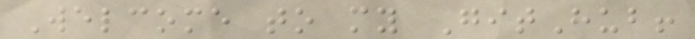Welcome to my GitHub!
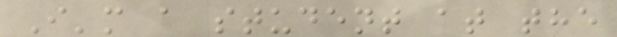I'm a student at the
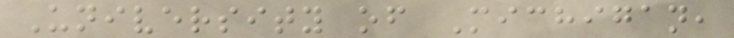University of Michigan,
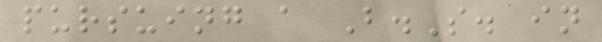pursuing a B.S. in
